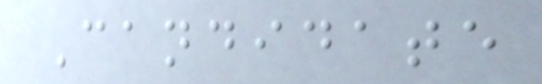Candidate
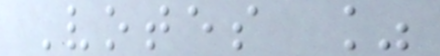Votes %
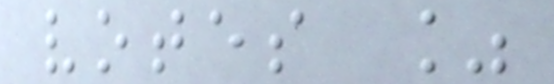votes %
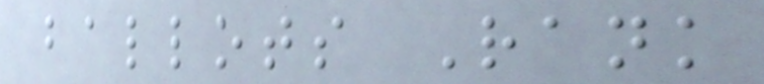ballots Rank
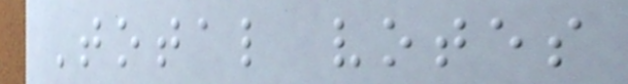Total votes
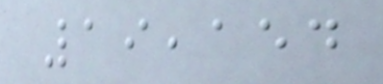19,154
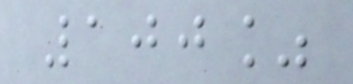100%
